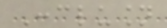Conclusion
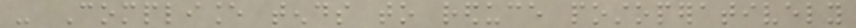- Compliance tends to reduce postoperatively
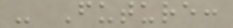- Future:
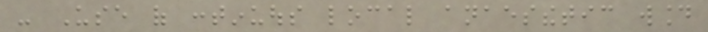- Use of continuous local anaesthetic wound
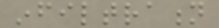infiltration
